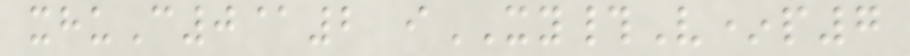xhuC0@2 iXY#V*p7
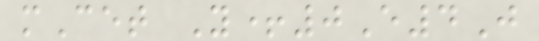mCet Y+0E4J
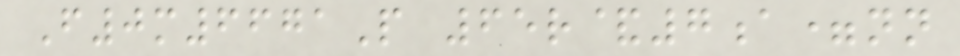F0m6671P 65r&7a=nn
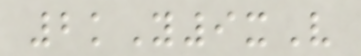2kY9xV
